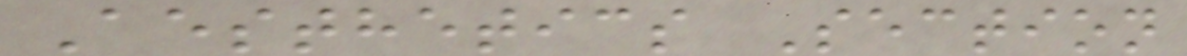Aesthetics Section
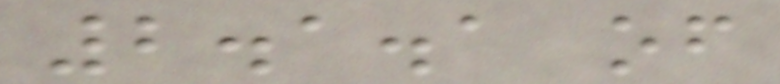2.1.1 of
